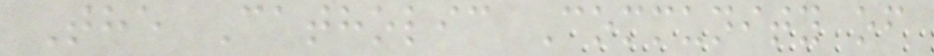The Catholic Community of
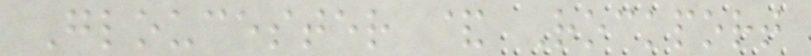Gloucester & Rockport
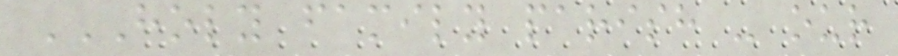HOLY FAMILY PARISH - OUR
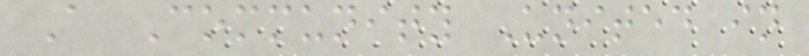A Community United in
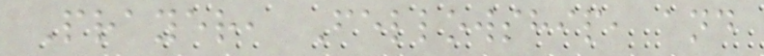Prayer, Fellowship, and
